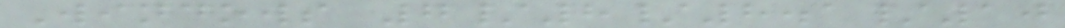Windows 7/8/8.1/10
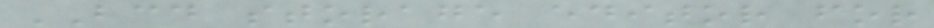BCD storage editor for
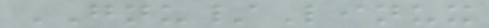GNU/Linux
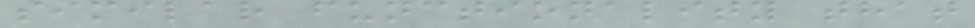similar functionality that
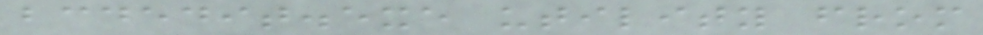bcdedit.exe utility from
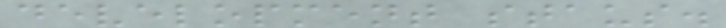development staus.
